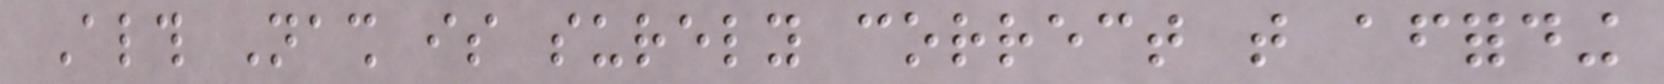Although Nash is surely correct that affording
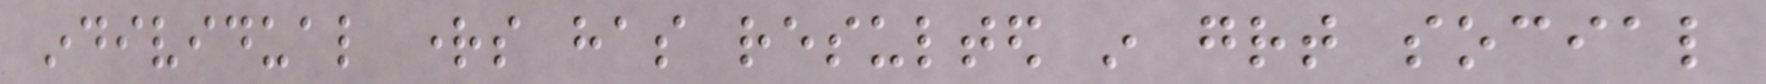individual rights has resulted in great social
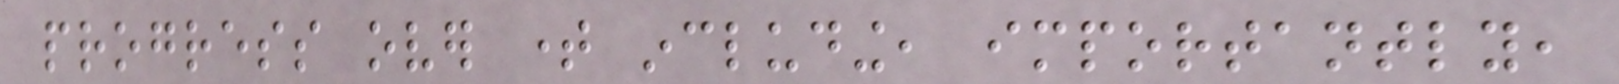progress over time including, importantly,
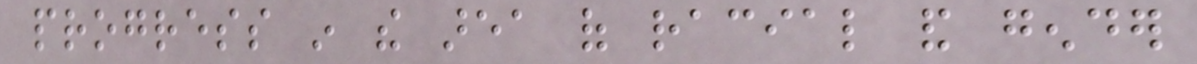progress in the area of racial and gender
